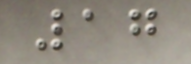17
